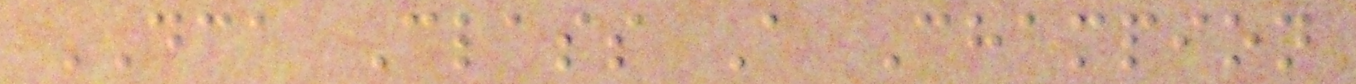DCA Class A Champion
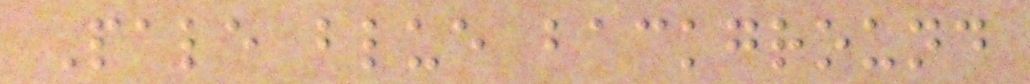Pale blue background
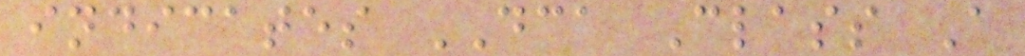indicates DCA Class A
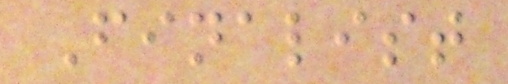Finalist
